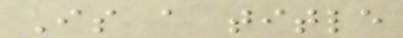Is a title
